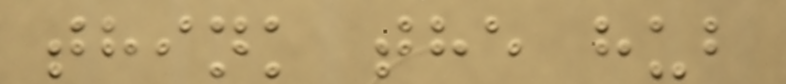think the hub
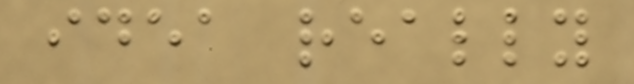idea really
